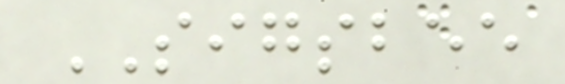SIGSBEE
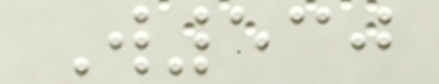W530
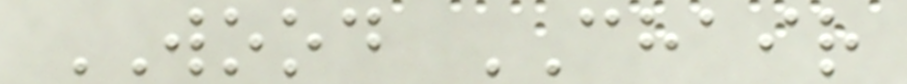WOOD CHAIR
